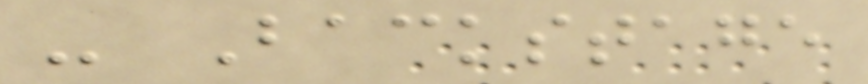- Backstage
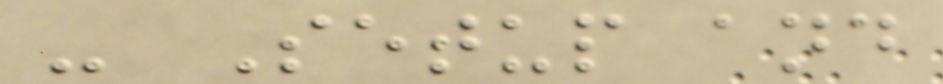- Setup and
